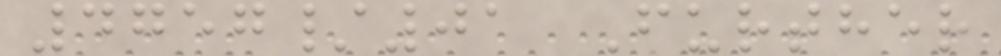4757/01 Further
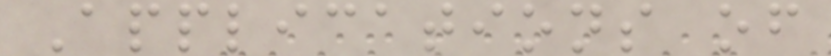Applications of
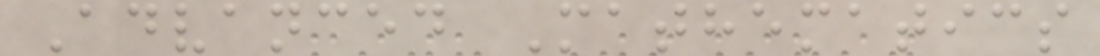Advanced Mathematics
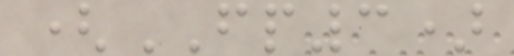(FP3)
